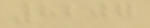8207
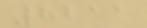8211
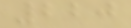220
